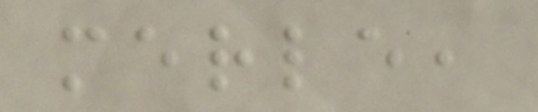merle,
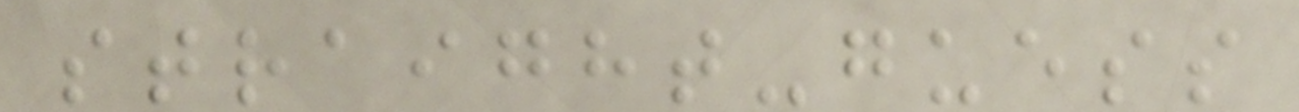straight-guess
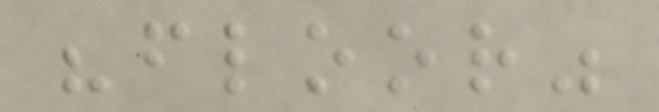"floor"
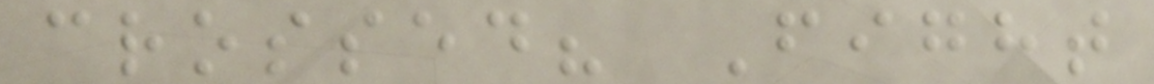crossed? Fight
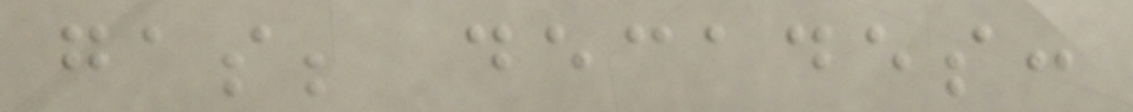gas; decades:
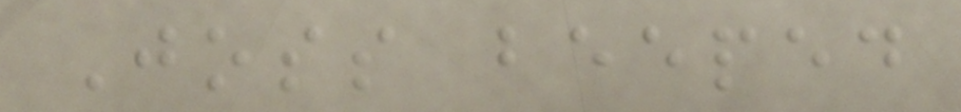Joss beeped
